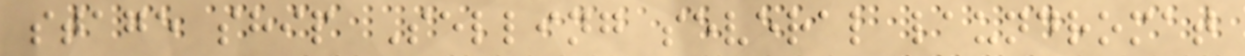stage ship Selling several laundromat
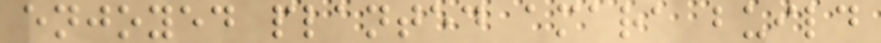enjoyed planted amara build
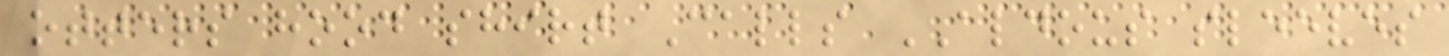otters hood shirt Calls ALDOUS sleeves
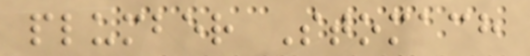plumber Stomach
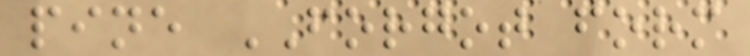pine FORGOT form
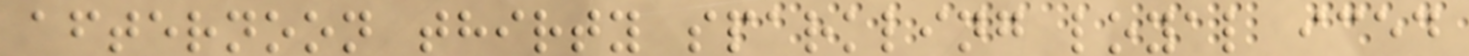afternoon thirty sparkling loyal iced
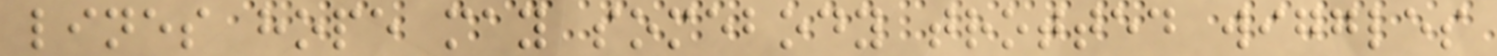lines hope may somebody trotted wiggles
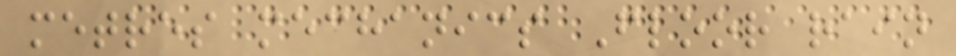metres mechanics Floor rain
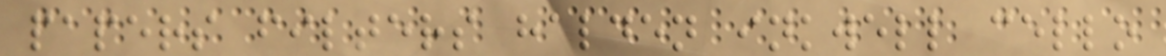papers filters halden inkwell cello
